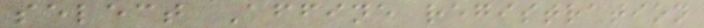select Affine registration
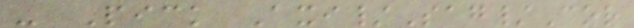- Pick Axi/Sag/Cor
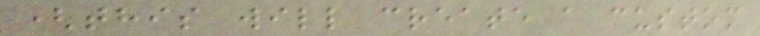(this will create a custom
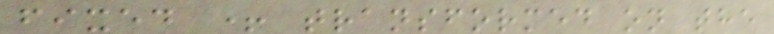fixed + transformed on the
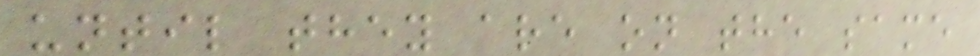until they are on the same
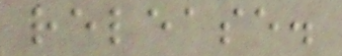release.
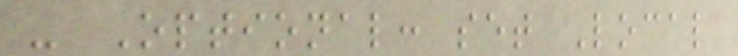- Optional: set Local
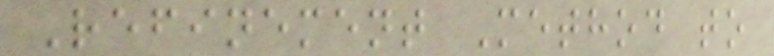Refinement Method to
